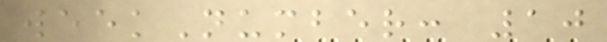weekNumber: 10
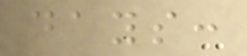days:
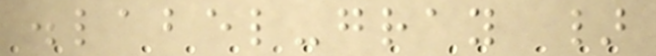.label-gray }
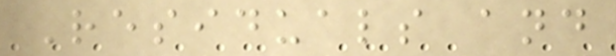Residuals and
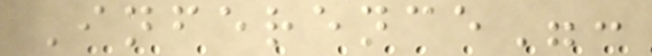Inference":
